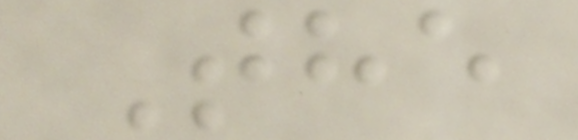The
